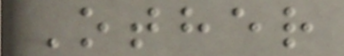Other
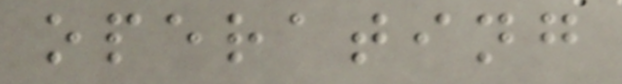operating
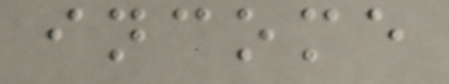income
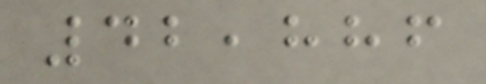42,886
